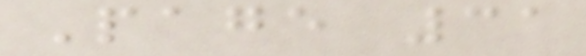Page 31
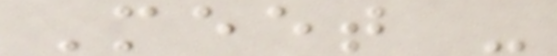Meet -
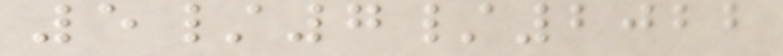5/7/2022
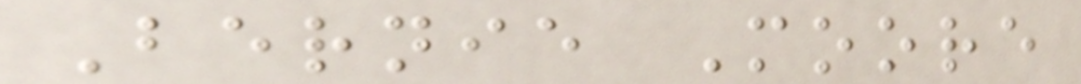Bernie Moore
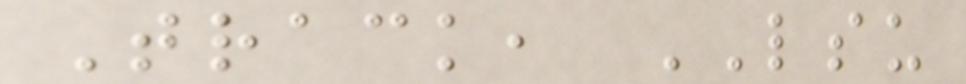Track, LSU
